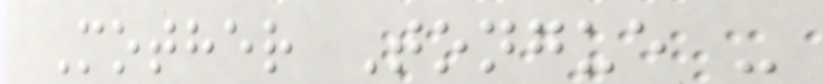Mother Tongue -
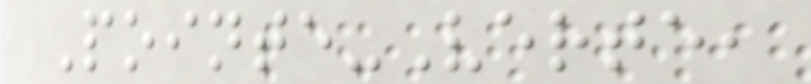Pointe-Verte,
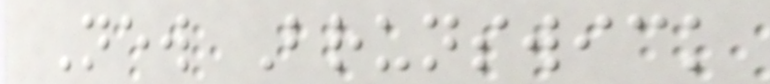New Brunswick
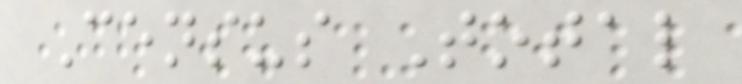Census Total
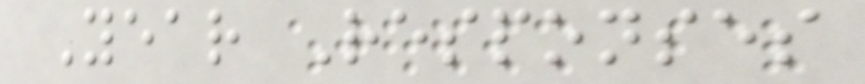Year Responses
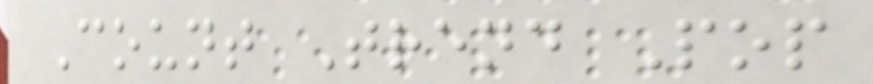Count Trend Pop
